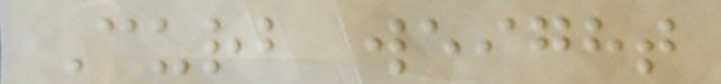Curb weight
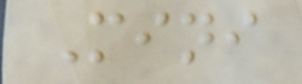Mini
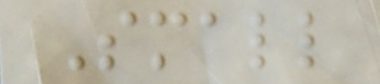Small
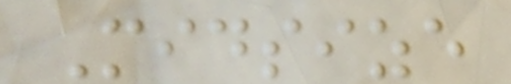Midsize
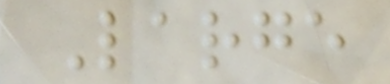Large
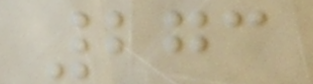273
